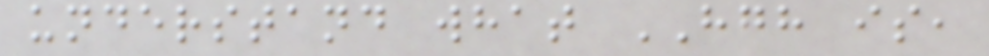understand what HGH is,
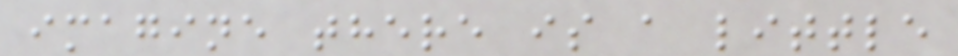imagine there is a little
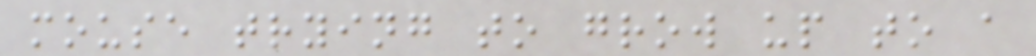mouse trying to grow up to a
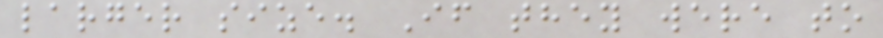larger size. If they were to
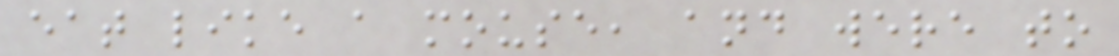eat like a mouse, and were to
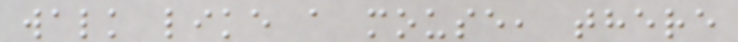walk like a mouse, there
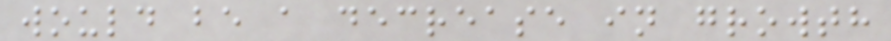would be a decrease in growth
